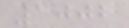1002
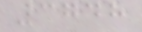3748
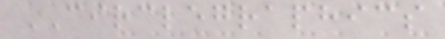CIRCLEGRAPHICS
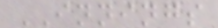INNINGS
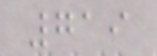719
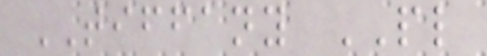TIFFANY PL
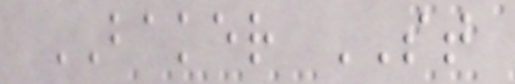BAKER ST
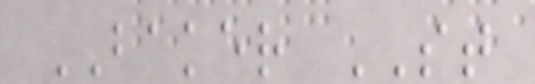BAKER ST
